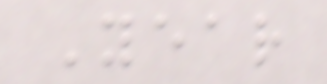Year
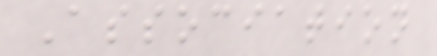Association
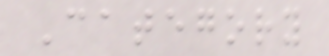Category
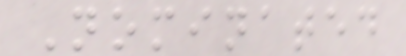Nominated
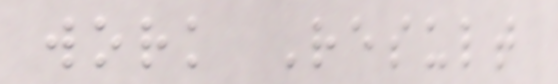work Result
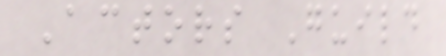Actors Guild
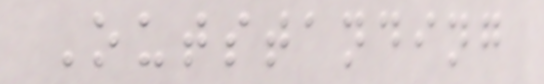Outstanding
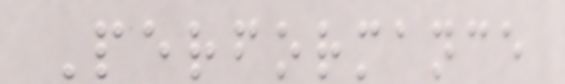Performance
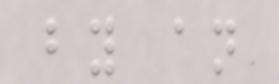by an
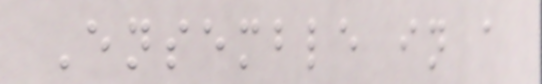Ensemble in a
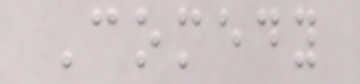Comedy
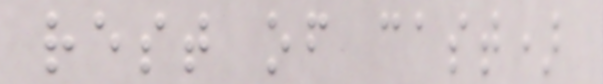rest of cast)
